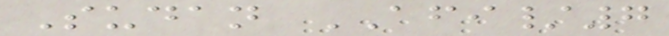Sudan AFI/7
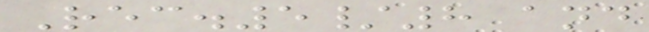Rec.5/8 and
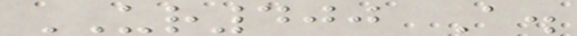UR400 A.
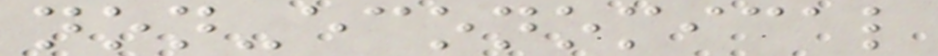non-economical
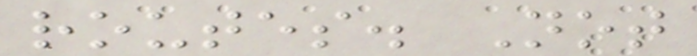routes. Not
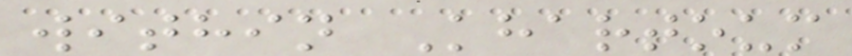within Khartoum
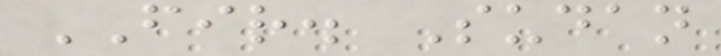FIR. Sudan
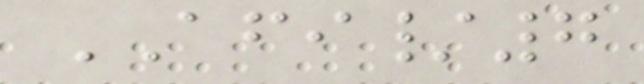AFI/7
